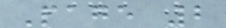Page 2
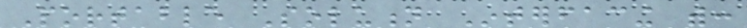Portable Solution Interfacing with:
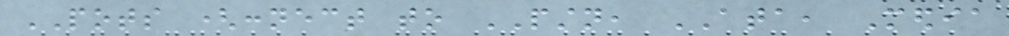POTS (connect to PSTN, ATA, Media
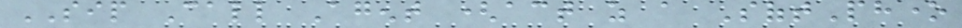SIP Call Agent (act as a SoftPhone
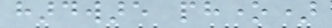hardware phone)
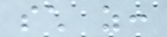such as:
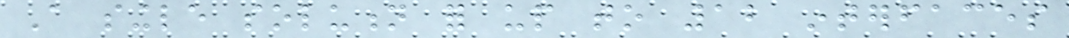A single solution for up to 12 interfaces
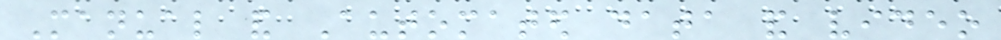Manual and Automated data and video
